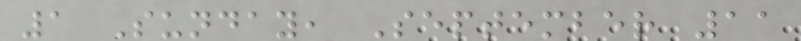1 Sunday, September 11
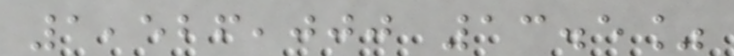1,526,000 13.5%
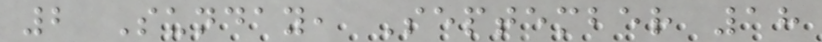2 Sunday, September 18
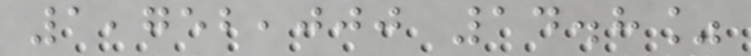1,752,000 14.8%
